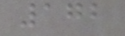172
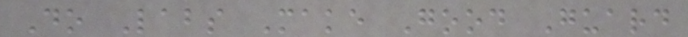Do Labs Make Good Guard
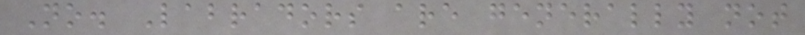No. Labradors are generally not
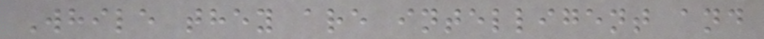While they are intelligent and
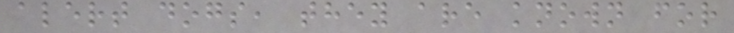alert dogs, they are known for
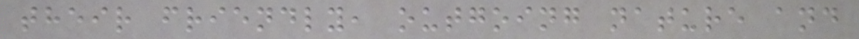their friendly, outgoing nature and
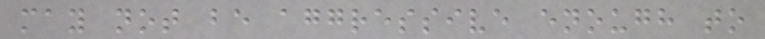may not be aggressive enough to
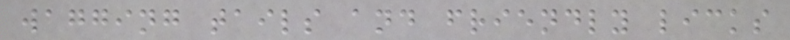wagging tails and friendly licks
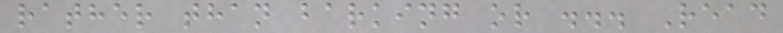rather than barking or ... Read
